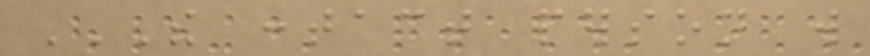THE CONTACT PERSON WILL
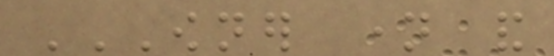OWNER NAME AND
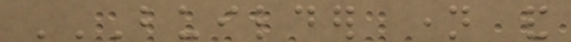BUILDER NAME AND
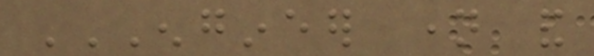ENGINEER NAME AND
